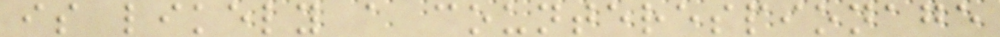is likely a counterespionage
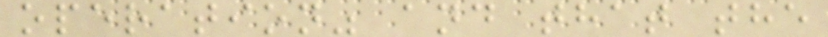operation" and that the
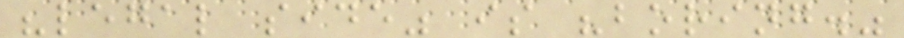"legal side" is "boring."
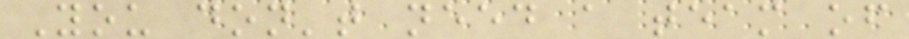You don't need a team of
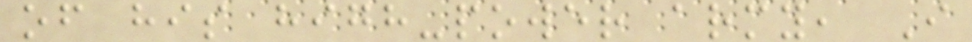of his high-power army, I
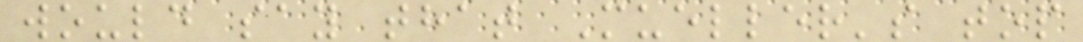would say that Mueller's top
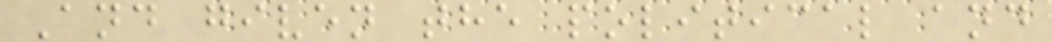And given the political and
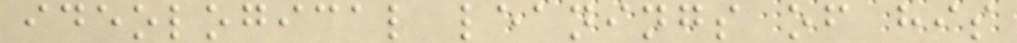ideological leanings of his
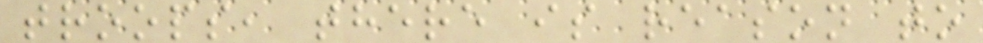troops, there is reason to
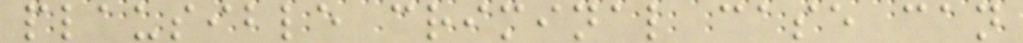plausible criminal case can
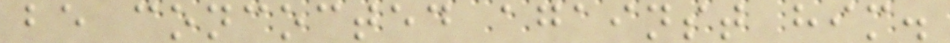be concocted against him.
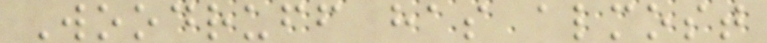Woodruff has almost
